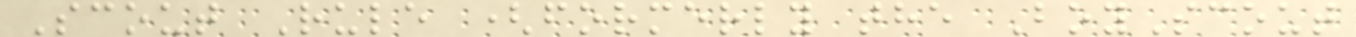Scout Rule (formerly the BoyScout
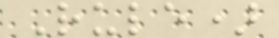Rule)
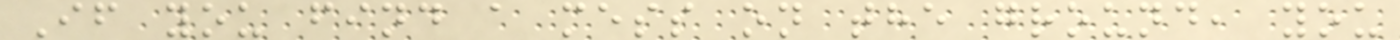If you find a mess on the ground, you
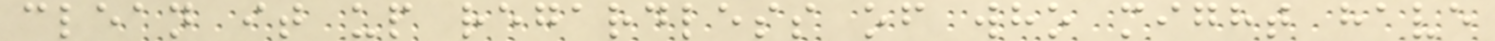clean it up regardless of who might have
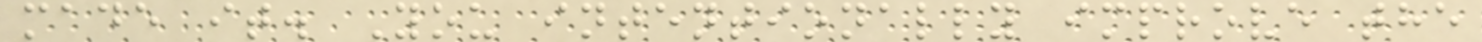made it. You intentionally improve the
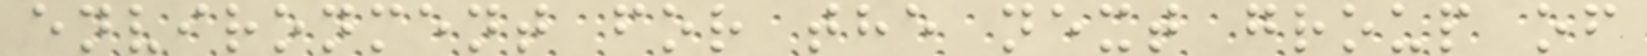environment for the next group of
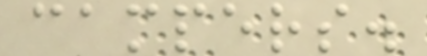campers.
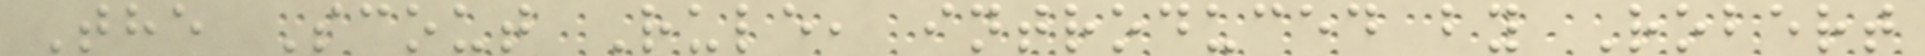The Scout Rule, introduced by Robert
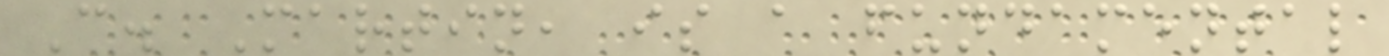C. Martin, is a fundamental
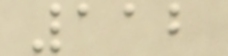112
